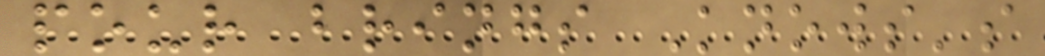pour brings Knows's
